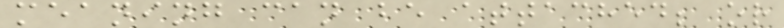meaning can be attached; or
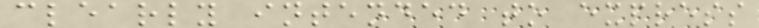clearly intended to express
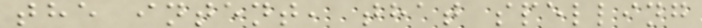the intent, that spelling
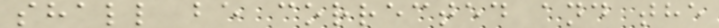shall be corrected and the
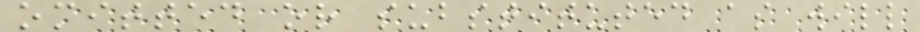omitted or substituted as will
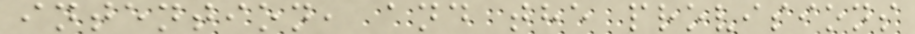intention, and the provisions
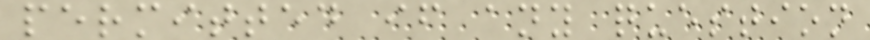permitted if any question
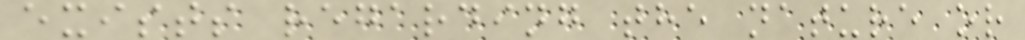exists regarding the nature or
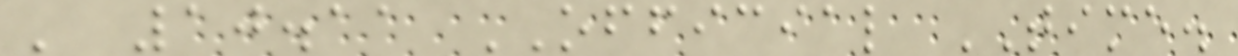' 10.11 OFFICIAL TIME.
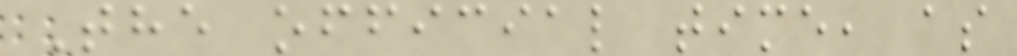The official time, as
